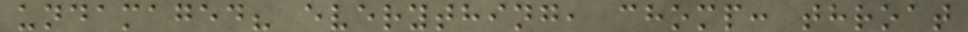undamaged? everything, chomp: throat
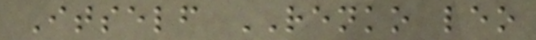Itself RENKO leo
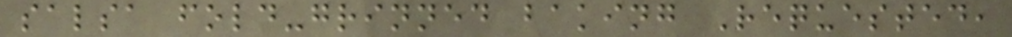salsa fold-grinned baking Requested,
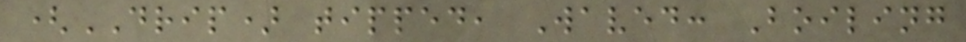(DRIP) tipped, Waved: Boiling
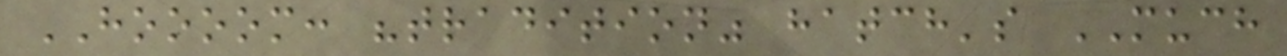HOOOOM: "tradition" hatch's MUCH
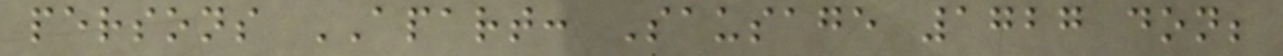persons APART: Sausage 1727 don;
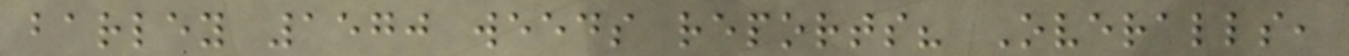barley 1570 weeds reports? Overalls,
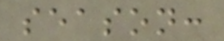season:
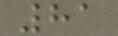81
